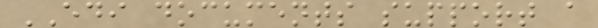EDI documents support a
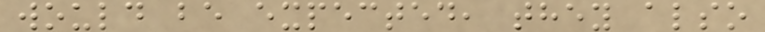would be expected, they also
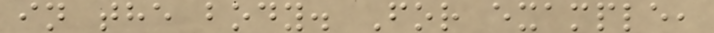in the body. For example,
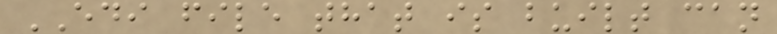EDI file that is built can
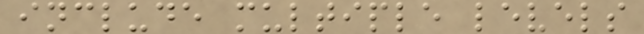include multiple levels
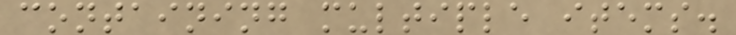containing multiple items.
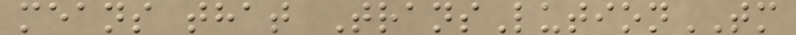means that TransLutionTM
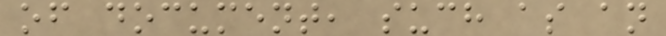of document, such as an
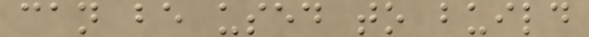can be used to build
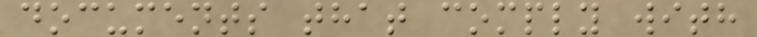documents that comply with
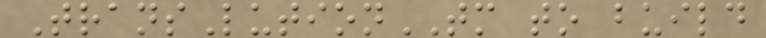TransLutionTM to build
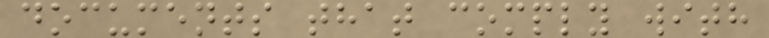documents that comply with
